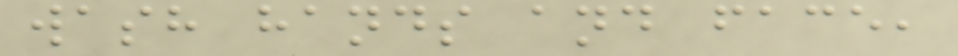wash hands and face,
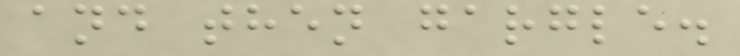and then gargle.
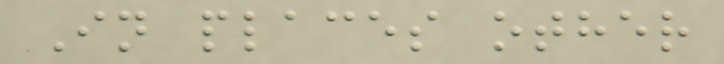In places other
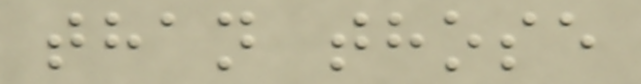than those
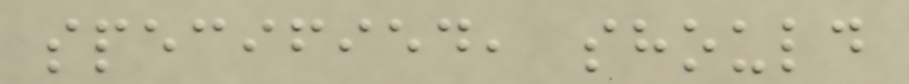specified, should
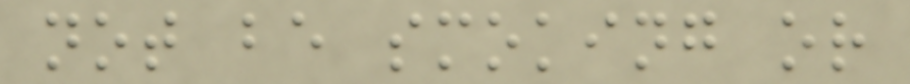not be smoking or
